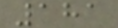181
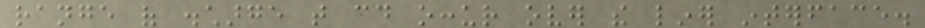range of discharge that could occur over the liner interface.
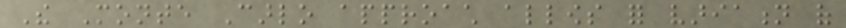The Monte Carlo approach allows for variation of
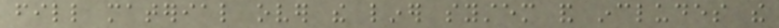fill material over the liner system and includes the
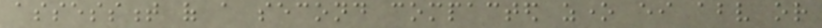assessment of a second compacted zone either above or
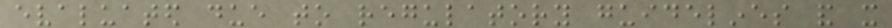evaluated due to regulatory guidelines and it
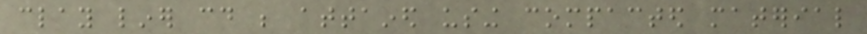clay liner could be attained using compacted material
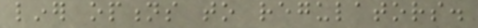liner options to regulators.
